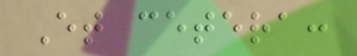Et cetera:
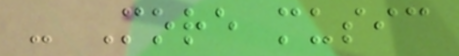- More music
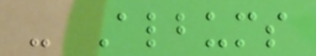- Albums
